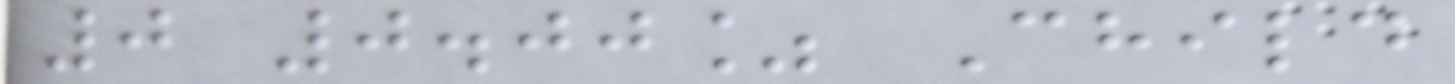0 0.00% Child
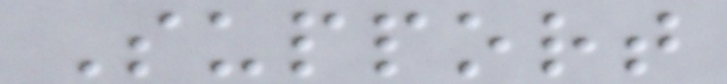Support
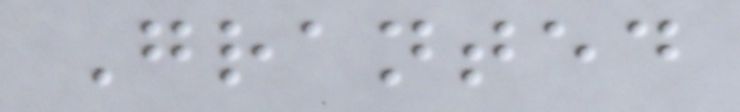Granted
